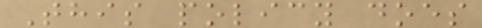This policy does
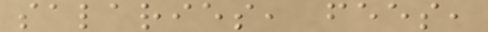salaries, fees,
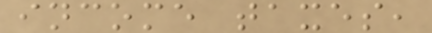income taxes,
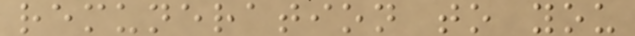remuneration to you
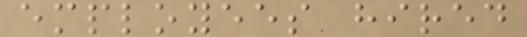employees hired
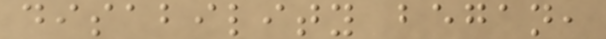disability began,
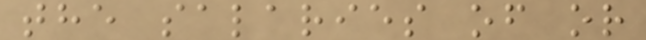the salaries of or
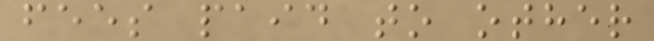fees paid to other
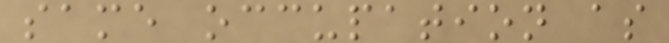same occupation as
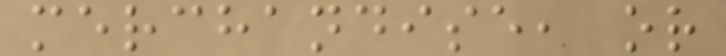merchandise, or
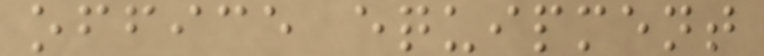office equipment
